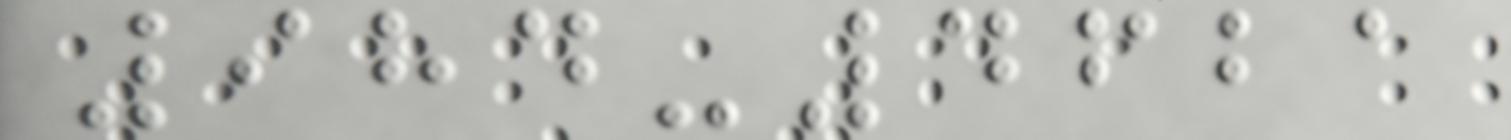984-4621
